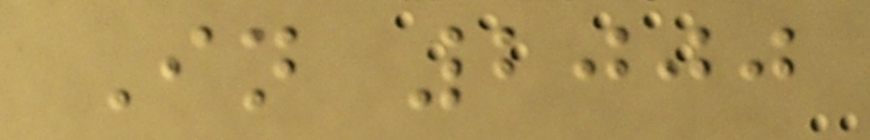In 2000
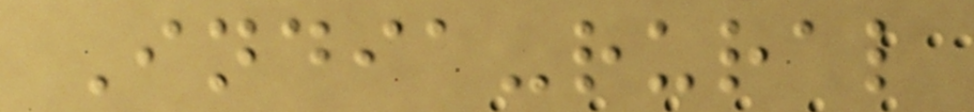India-rural
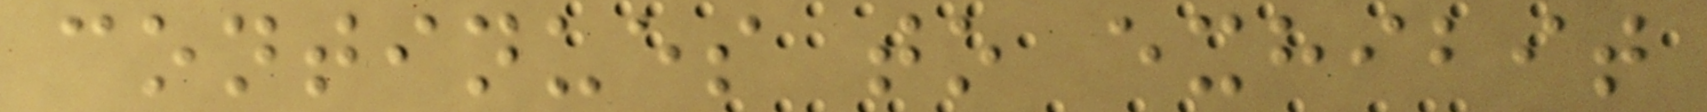continues to exhibit
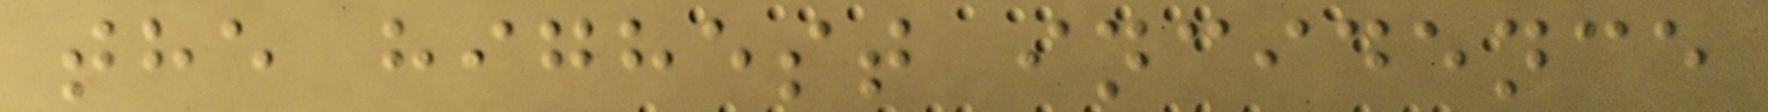the highest incidence
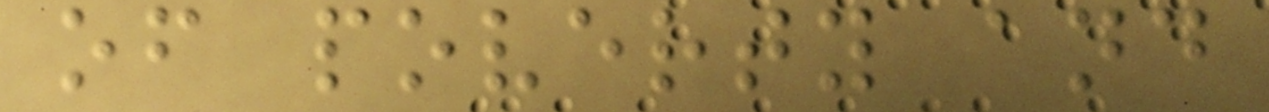of poverty and
